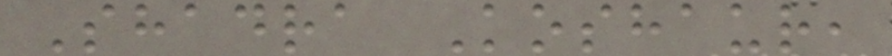Shadra Koshaur,
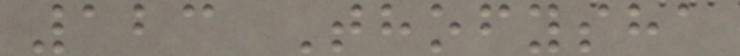123 Thofysha
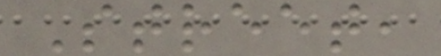Street,
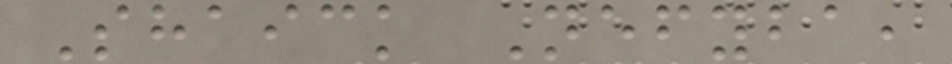Shaick Nefyba,
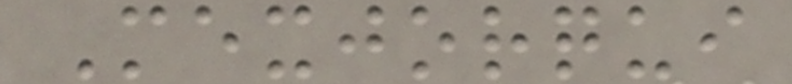Mexjorqui
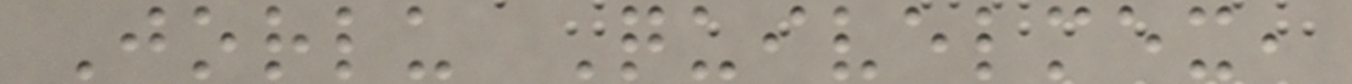Jorlu Quivelmex,
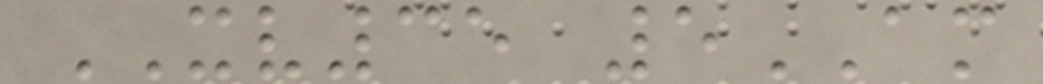XV35 5AM
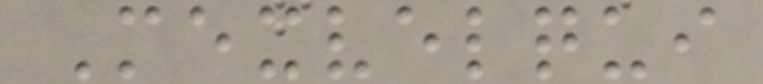Mexvelqui
